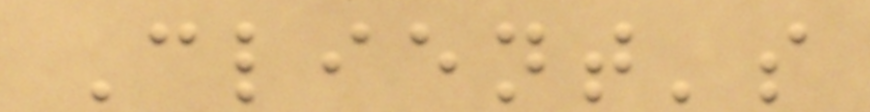Client's
